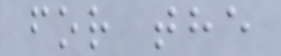for the
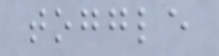toggle
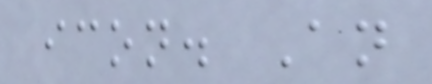icon. An
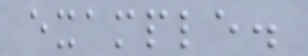example.
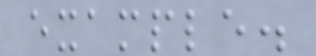example.
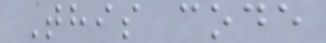This code
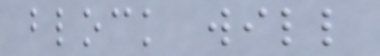block will
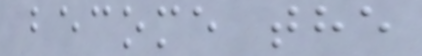become the
